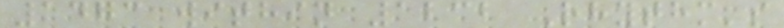1473 within 1232 Rhythm's
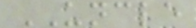UNCLE
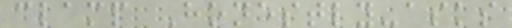clamp Honestly-asks
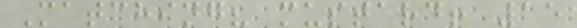Matching? mustard! 15
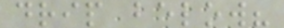drip below?
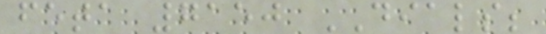feta 7150 DIALS;
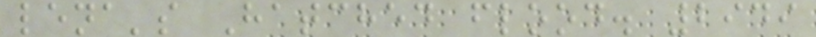lena's Hatched flood. 2949
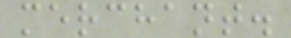merchant.
